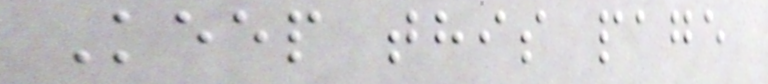Keep this page
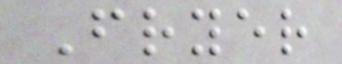Fryer
